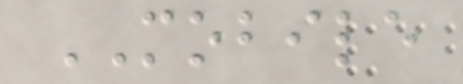MOBILE
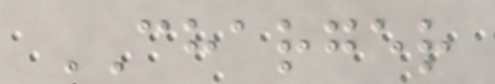CHARGER
